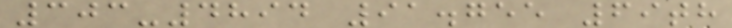303-4894 91.755 69th
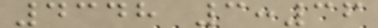4348 3:36
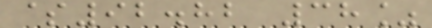$92.82 38%
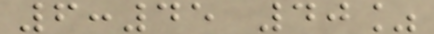6:45 40%
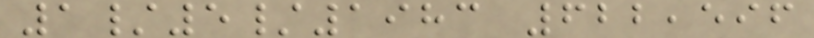1/5/1983 622,596
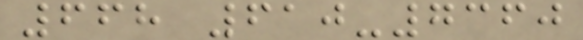668 610-7360
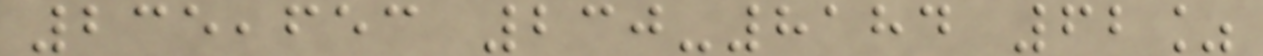235,653 230-8184 62%
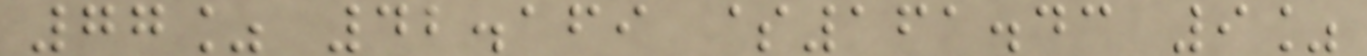77% 42.169 $161.43 9%
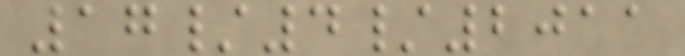17/4/2011
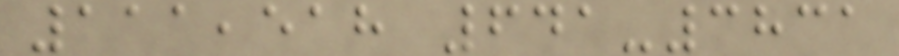111,518 641-3831
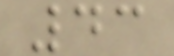43
